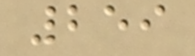259
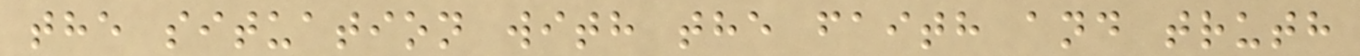the situation with the faith and truth
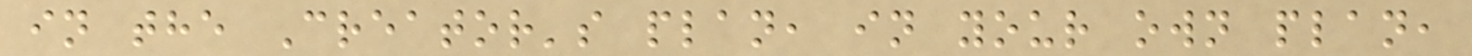in the Creator's plan, in your own plan,
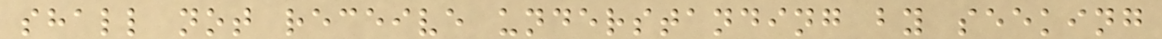shall not receive understanding by seeking
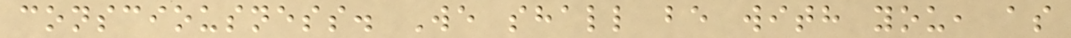consciousness. We shall be with you, as
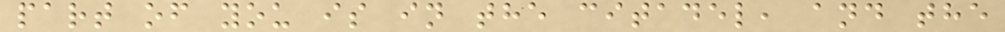part of you is in the citadel, and the
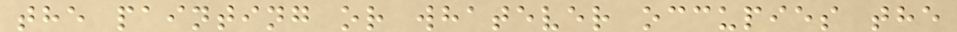the painting or whatever occupies the
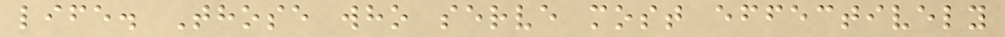life. Those who serve most effectively
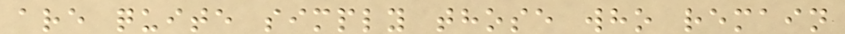are quite simply those who remain
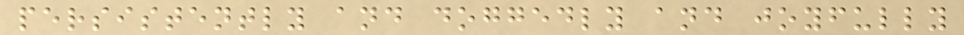persistently and doggedly and joyfully
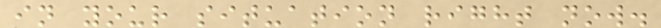in your situation right now.
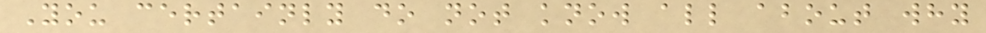You certainly do not know all about why
